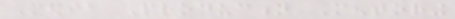Media Production Mentoring
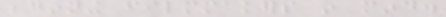beginning filmmakers in mind.
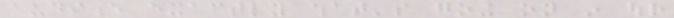audience exactly what's going on in our
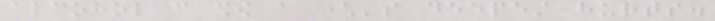alcohol can show a character's deepest hurts.
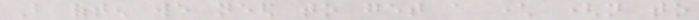But often we need to get a character (not to
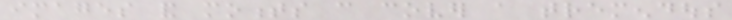images and moments can cover a tremendous
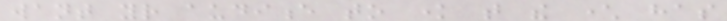want your audience to know that the character has
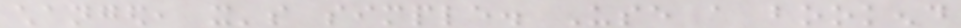changed, it's simple. Use a bookend
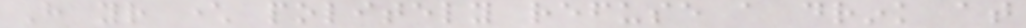Have your character politely refuse a drink at
